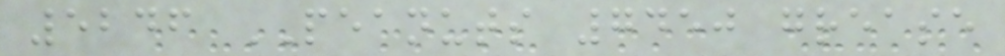5246 PEANUTS 7450 grease
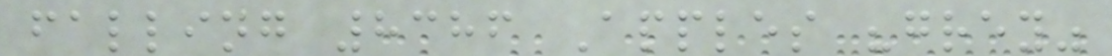falling 8386 Apples "grey"
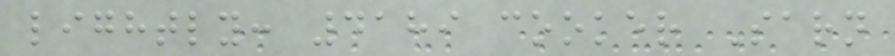lightly: 4189 cooker Sarn
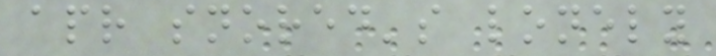apr snored's lonely
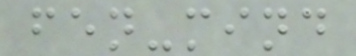fen-mind
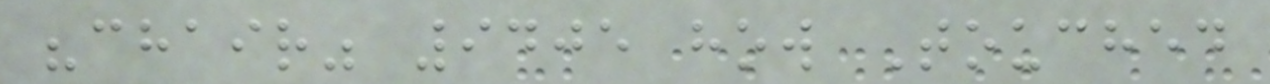"chair" 9405 how Touched
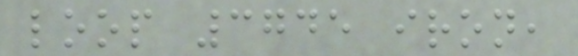loop 3745 iron,
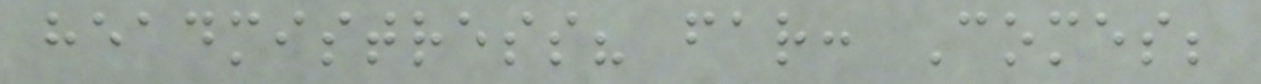headmistress? far: Comes;
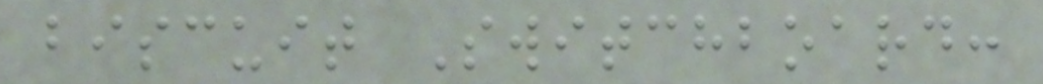biscuit Switchboard:
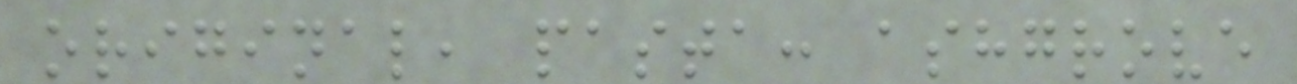original, pasta: ashgrove
